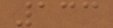133
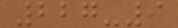227-9
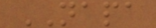NAPA
